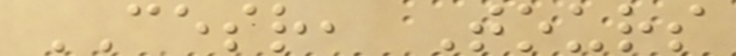CESR, Tours
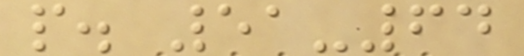p. 51-64
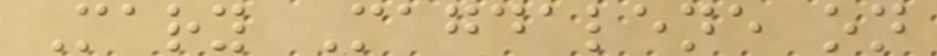Mary Magdalene on
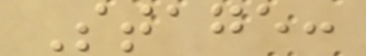Stage:
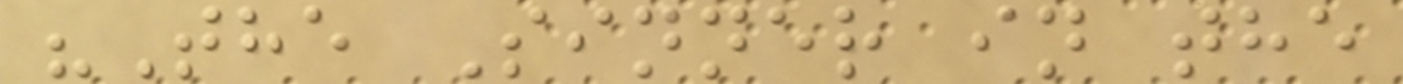"The Sinner in the
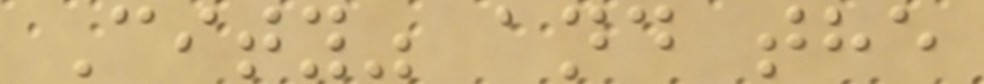City" and the
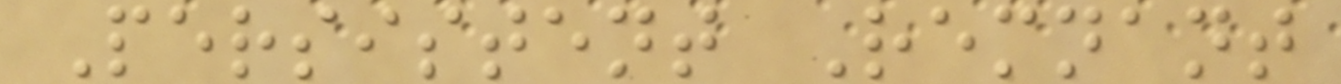Persistent Remnant
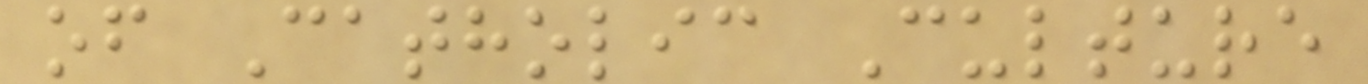of Catholic Culture
